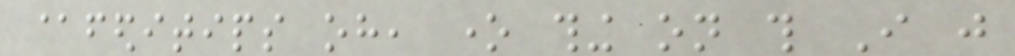@feditips oh, one thing on this I just
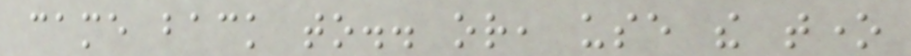came back to.. or, use the tone
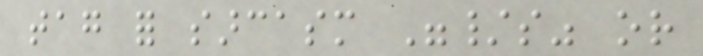tag for sarcasm "/s" or
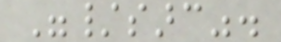"/sarc".
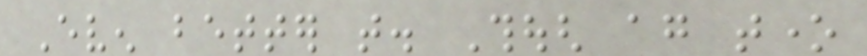Even better that. Though again tone
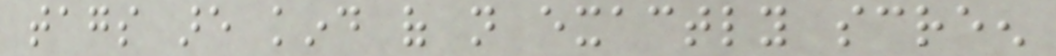tags are kind of not exactly screen
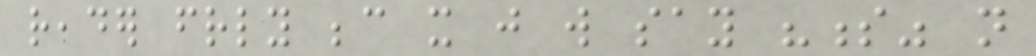reader friendly because it just will say "s" not
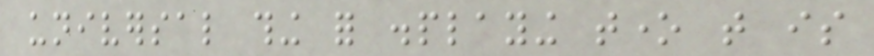universal thing for displaying tone that is
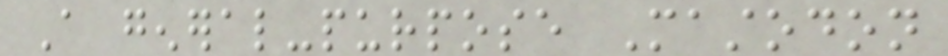A general-purpose Mastodon
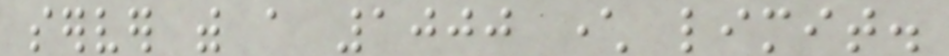server with a 1000 character limit.
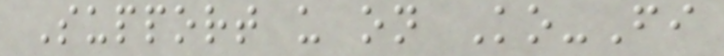Support us on Ko-Fi
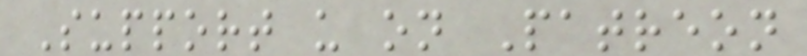Support us on Patreon
